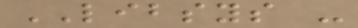LIBSYS -
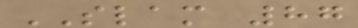SLAM 87
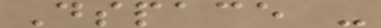Dspace -
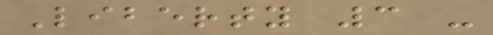Liberty 3 -
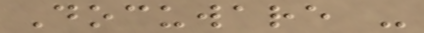Docuware -
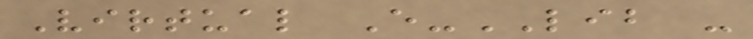Virtual E-LIB -
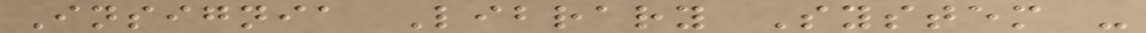Insignia Library System -
